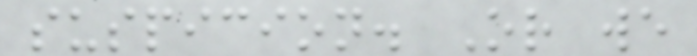suspicion. Or we
